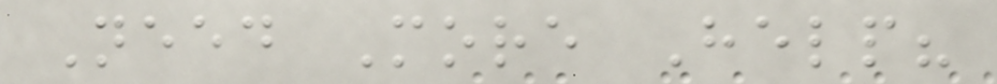Need More Help?
